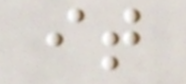it
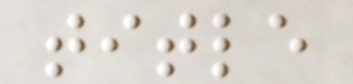title
